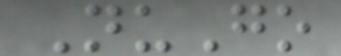NuGo
